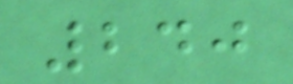240
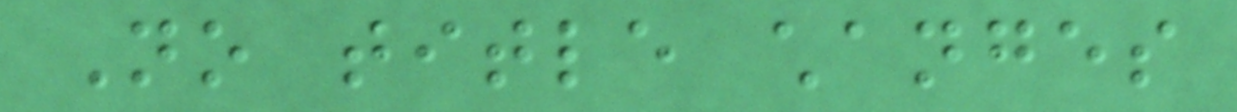No title changes
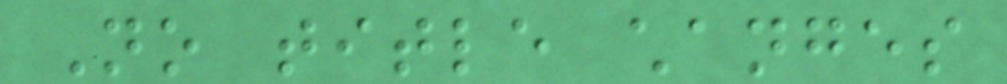No title changes
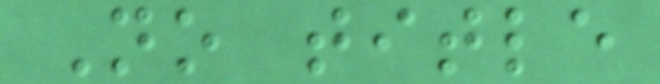No title
